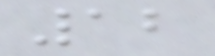12
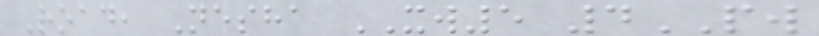Road, Nesha XW5 4PW
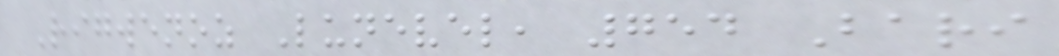Rigwenoz Lunevel, 754 Bari
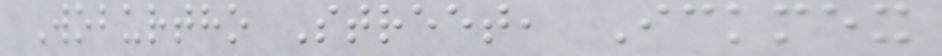Woburtho Street, Ickmex
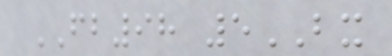FB98 5BX
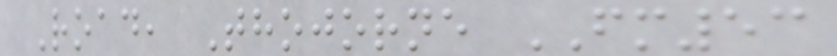Road, Thojorne FM53
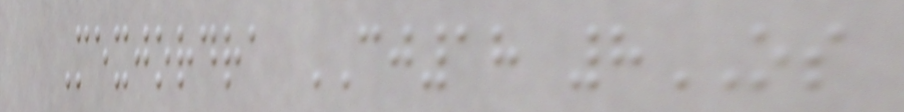Mexjordra CJ18 8OS
